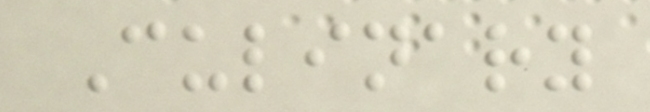Culinary
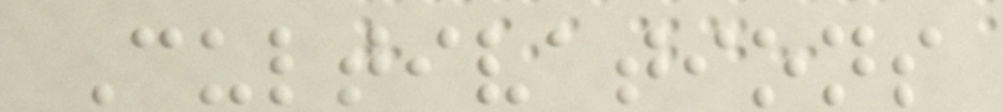Cultivations
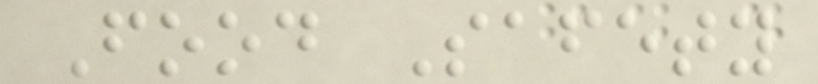Food Safety
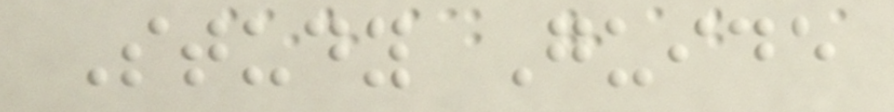Study Guide
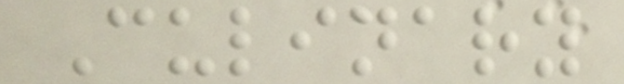Culinary
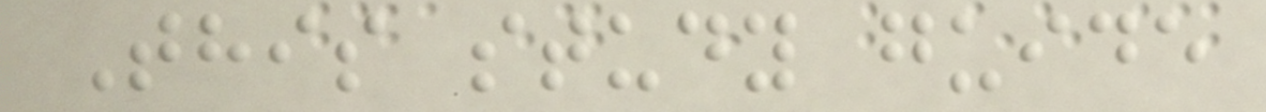This study guide
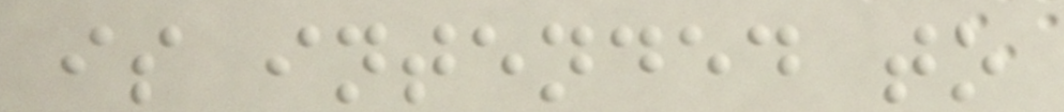is intended to
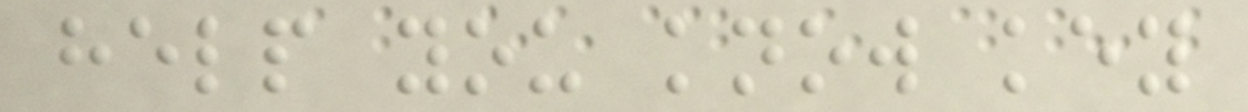help you know key
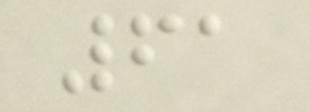61
